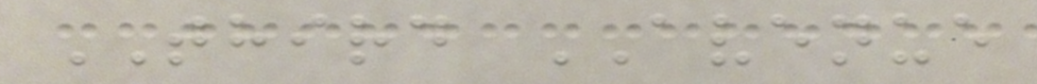THIRD AVENUE
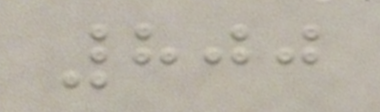800
